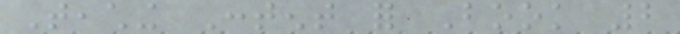Teaching Content for Book 2
